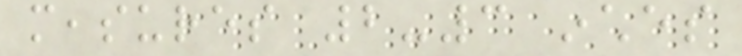measures 2-3 inches
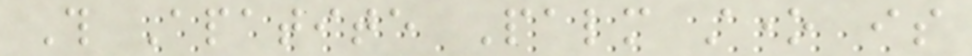This Apatite Palm stone is
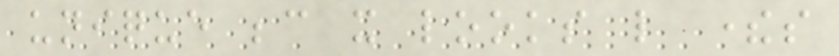unique because it looks like theres
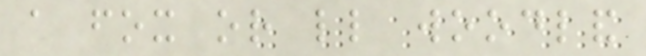a fox or little woodland
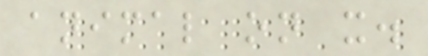animal on it.
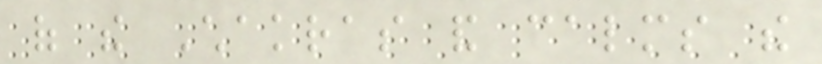of the Chakras and calms the
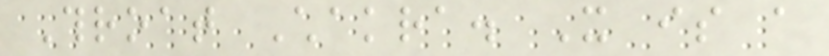Throat Chakra. It is a
